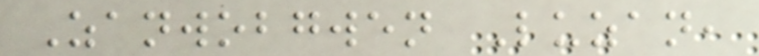Zanwobgwen Luzan,
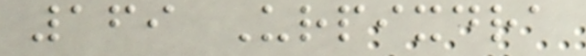169 Urpixdra
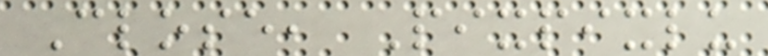Close, Pixpixlu
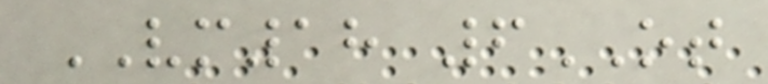VM18 6OT
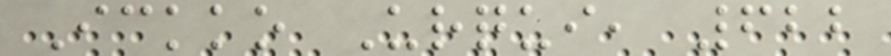Ickko Urqui, 622
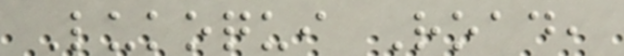Lukoqui Road,
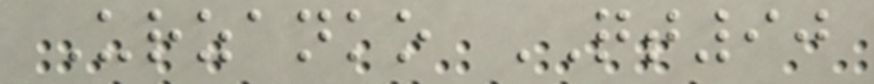Urzanko QT90
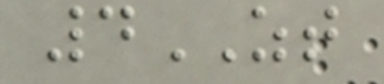4ZT
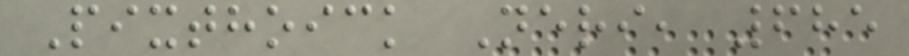Pixthoick Neri, 685
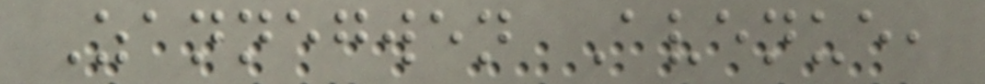Zannegwen Avenue,
